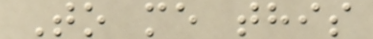To me this
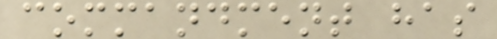commandment has
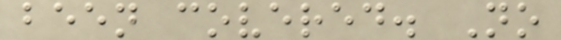been covered. No
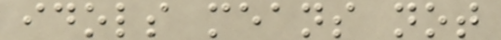idols means not
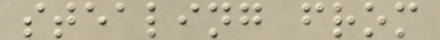stealing from
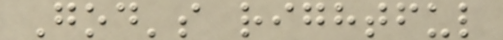God's rightful
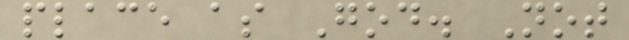place as God. Not
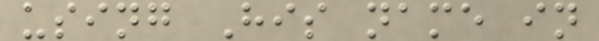using His name in
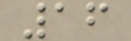16
